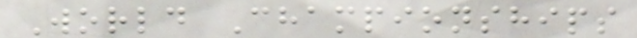World Championships
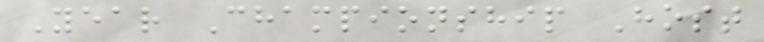Year Championship Host
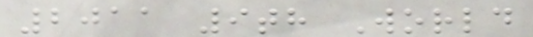2011 9th World
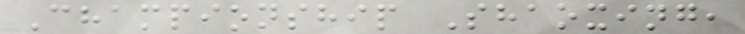Championship Shaoxing,
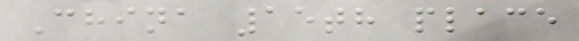China 15th place
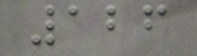126
